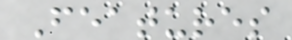Features
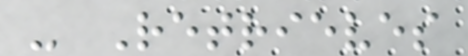- Retrieves
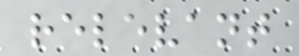relevant
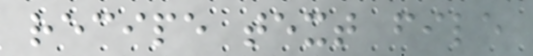recipe text file
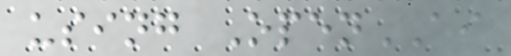using OpenAI
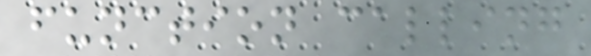function calling
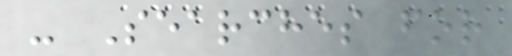- Searches for
